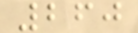260
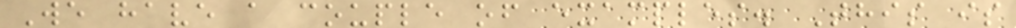We have a couple of examples. This is
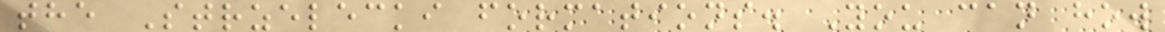the Strzelecki formations. You can how
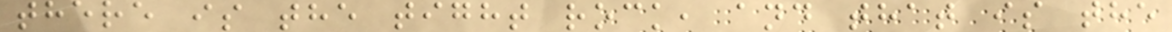there is the tight rock, and that is the
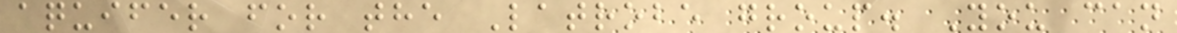aquifer for the Latrobe group. You can
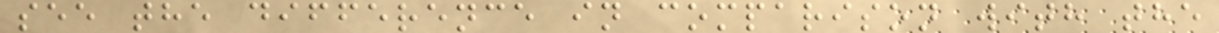see the difference in comparison with the
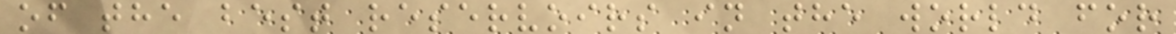of the best reservoirs in the world for
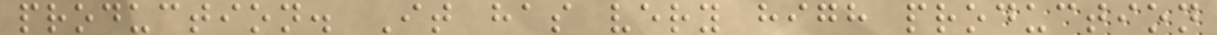production. It has very high production
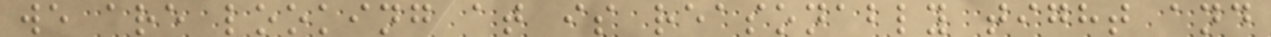we are looking at is reasonably tight and
